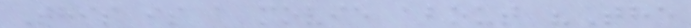This is a movie about "The
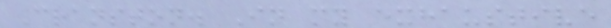Cranston. In my exhaustive
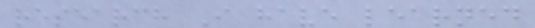research I have learned
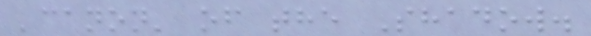'canon' of the Shadow.
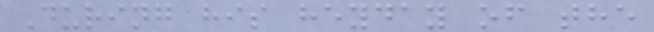During his heyday of the
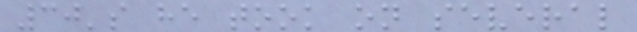30's he took on several
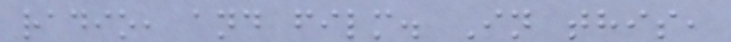radio, and film. In this,
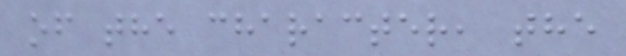of the character, the
